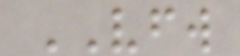VFW
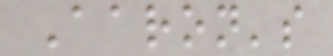Aaron's
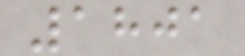1801
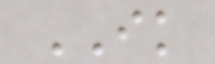IK
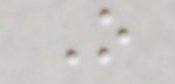O
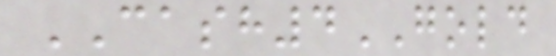CASH4GOLD
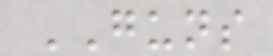GUNS
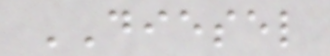DIESEL
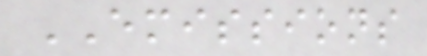EMISSIONS
